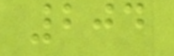204
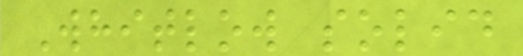Whitlow solid
